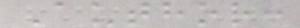Author:
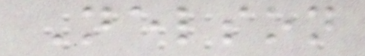Nelson
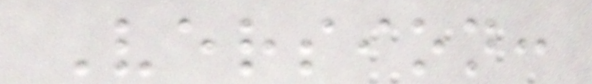Version:
